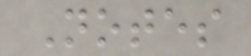Notes
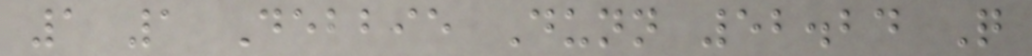1 1 Debbie Dunn 52.24 Q
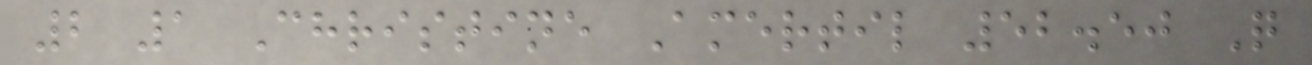2 1 Christine Amertil 52.50 Q
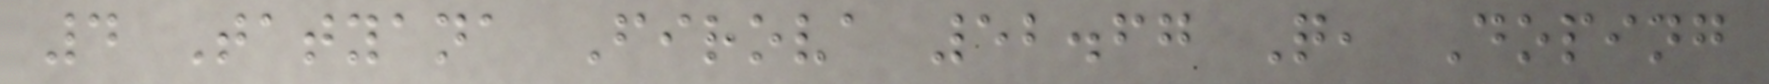4 Tatyana Firova 52.67 Q, Doping
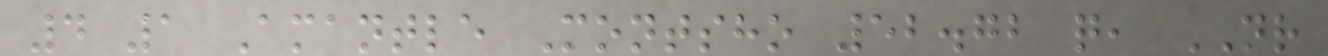4 1 Amantle Montsho 52.72 q, NR
